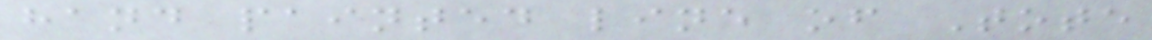hand painted line of Tote
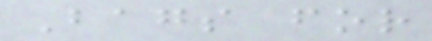Bags for
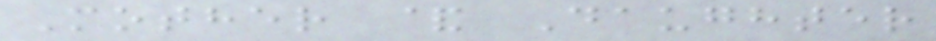Mother & Daughter
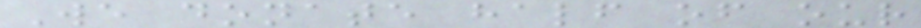We donate half of our
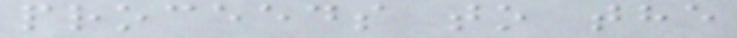proceeds to the
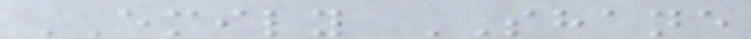EMILY SHANE
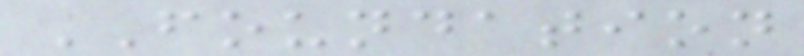FOUNDATION
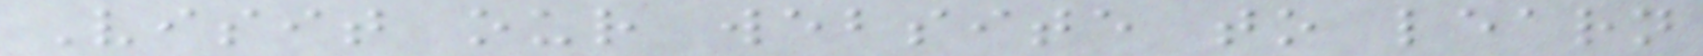Visit our website to learn
